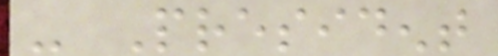- President
